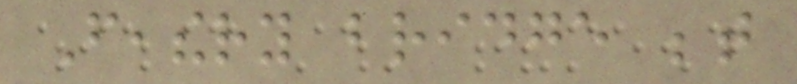Feathery bridge between
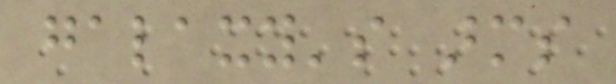galaxy's arms
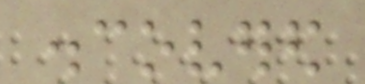discovered
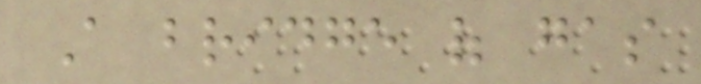A bridge of gas
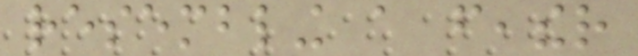resembling a feather
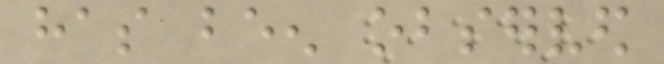has been observed
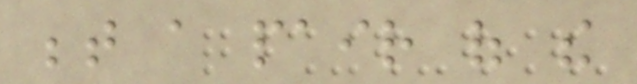between a pair of the
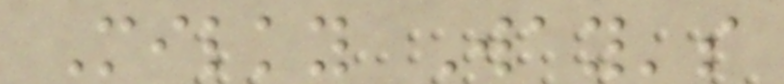Milky Way's
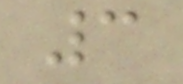3
